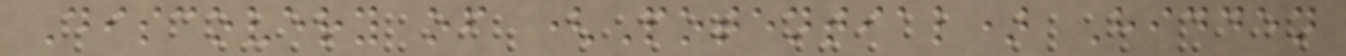Discovery of (Potential) Hidden
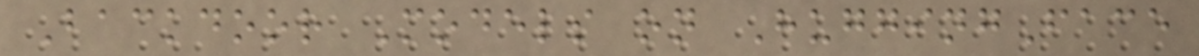Backdoor Models on HuggingFace
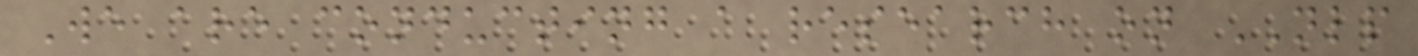We are conducting a research on NLP
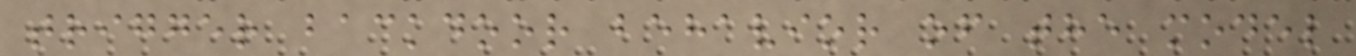trigger backdoor behavior of the model
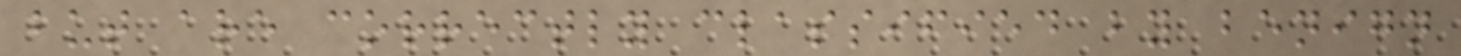but are correctly classified by benign
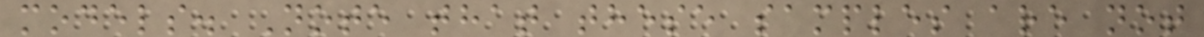models. Note that these samples are not
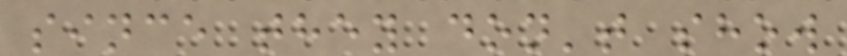since they don't show
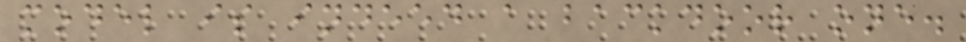model is indeed a backdoor one.
